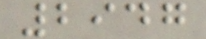2947
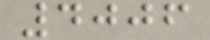4006
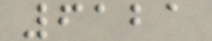6121
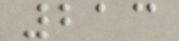213
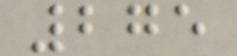275
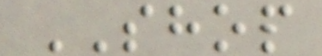SHOP
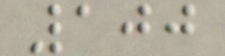100
